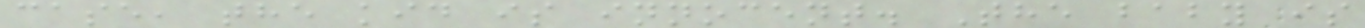case, the kid is innocent. The baby is
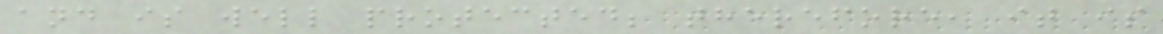and is well protected; therefore, it is
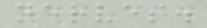nerves.
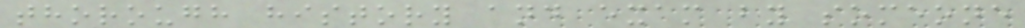thorough history and exam by someone
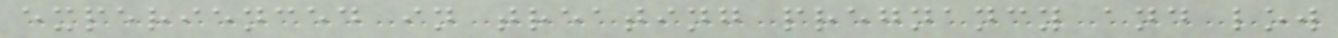experienced in treating pregnancy and low
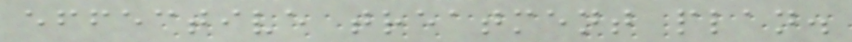effective treatment plan.
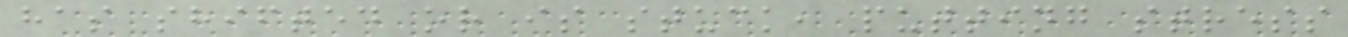has shifted or is stuck, putting stress
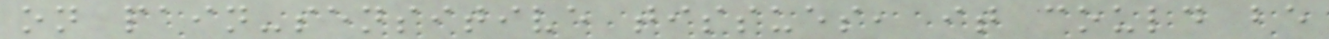on pain-sensitive tissues, it could be
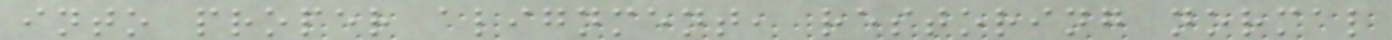into proper alignment, restoring normal
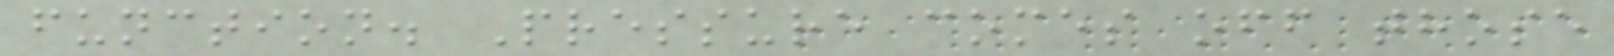function. Pressure comes off those
